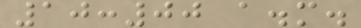10:00 a.m.
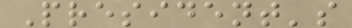President's
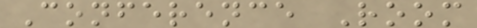Conference Room
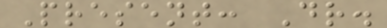Present: Dr.
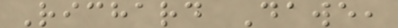Richard Dawe,
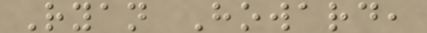Ryan Howard,
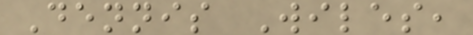Dennis Wiles,
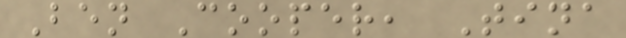Ben Cooper, Tina
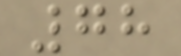78
